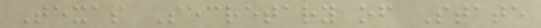Texas Secretary of State
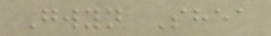Gwyn Shea
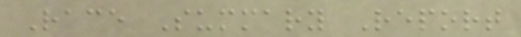Race Summary Report
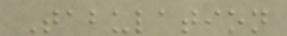Tabulation
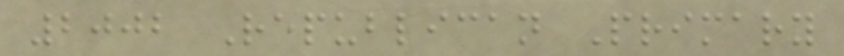2002 Republican Primary
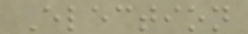Election
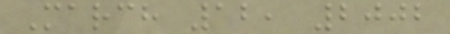March 12, 2002
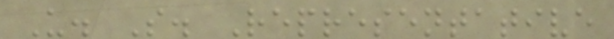U. S. Representative
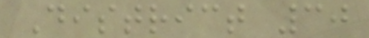District 30
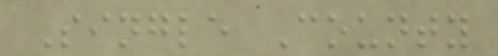Single County
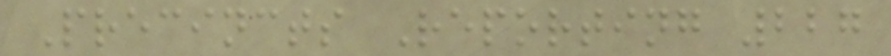Precincts Reporting 227
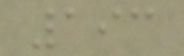193
